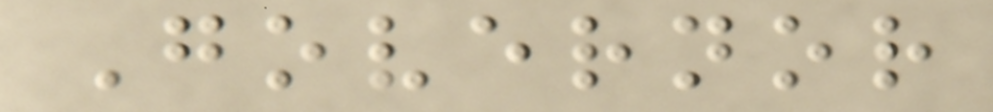Governor
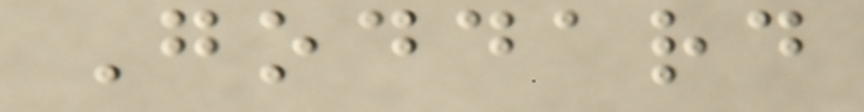Goddard
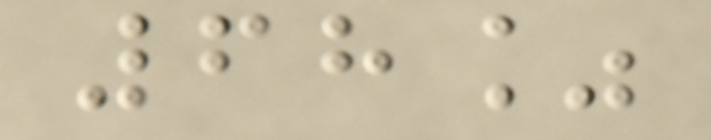68%
